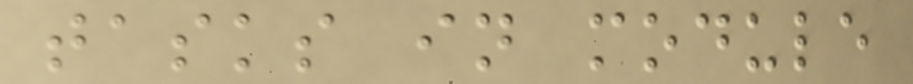tasks in module
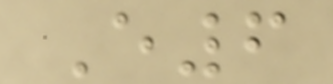E6
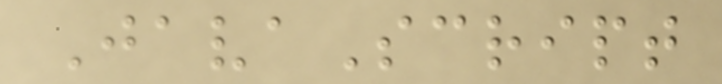JavaScript
